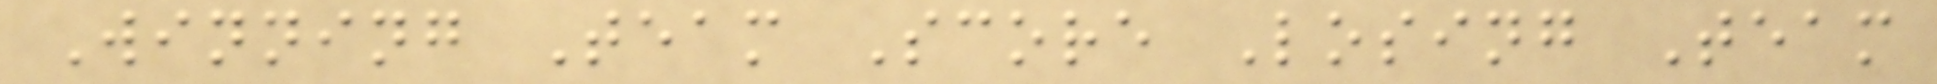Winning Team Score Losing Team
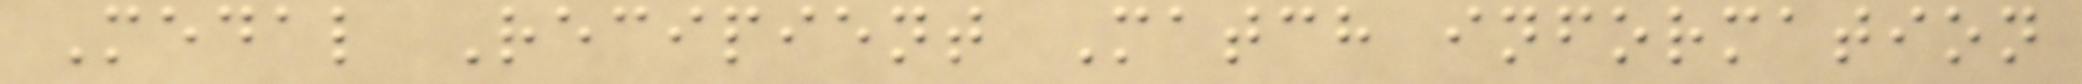Medal Recipient Match information
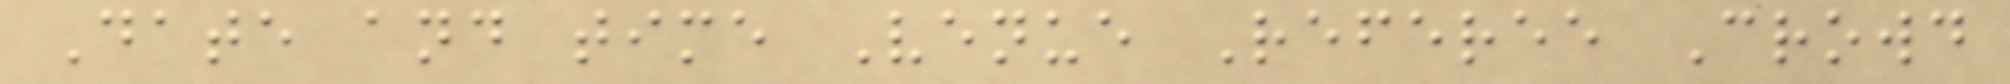Date and time Venue Referee Crowd
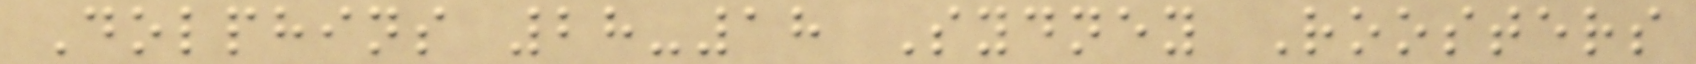Dolphins 28-18 Sydney Roosters
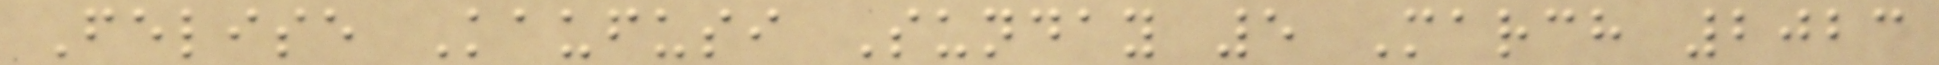Felise Kaufusi Sunday 5 March 2023
